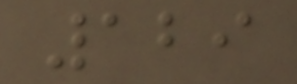129
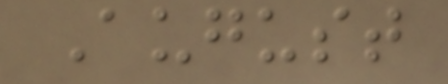August
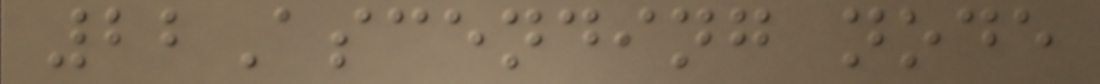22Ascending node
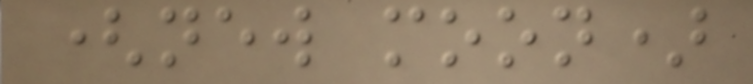(new moon)
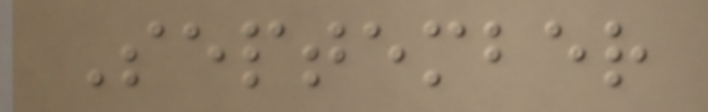September
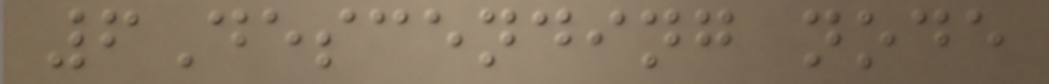6Descending node
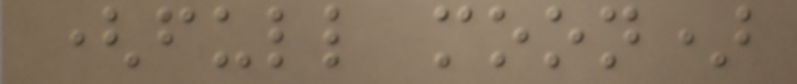(full moon)
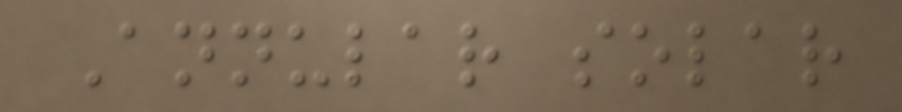Annular solar
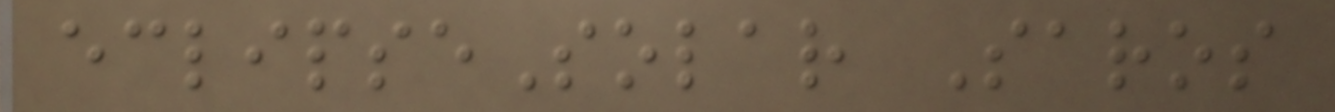eclipseSolar Saros
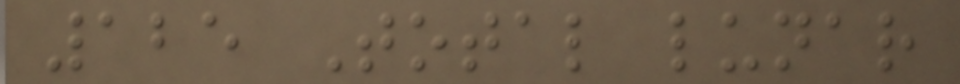125 Total lunar
